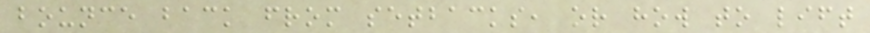bounce back from setbacks, or how to lift
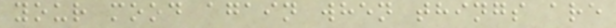your mood again when things are
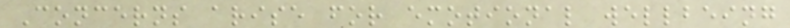Concerns arise for emotional wellbeing
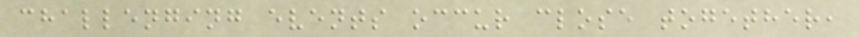challenging events occur close together,
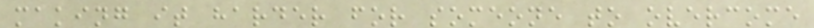making it harder for someone to overcome
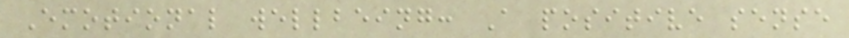Emotional wellbeing: A positive sense
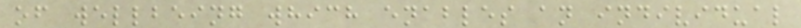of wellbeing which enables an individual
